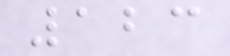123
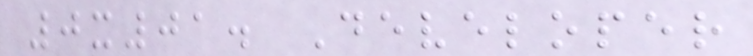0x01. Developer
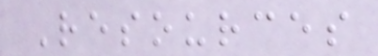Resources
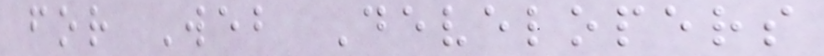for Web Developers
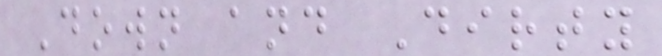Down and Dirty
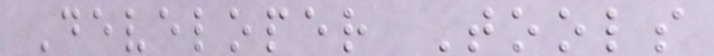Developer Tools
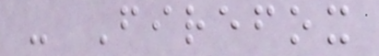- Firefox
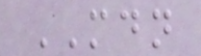MDN
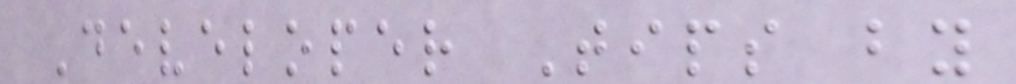Developer Tips by
